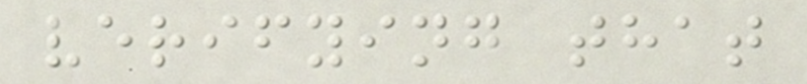verifying that
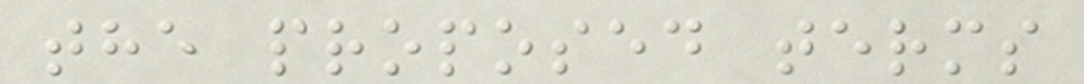the proposed terms
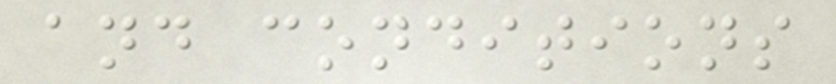and conditions
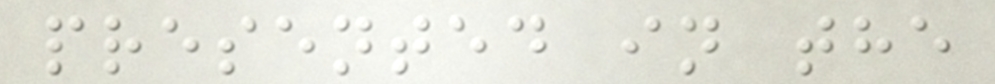presented in the
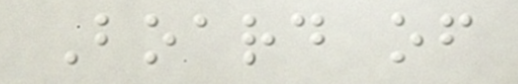Board of
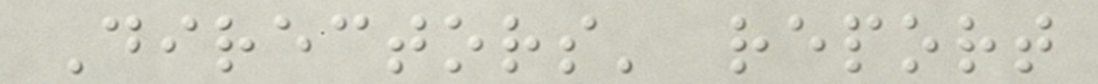Directors' report
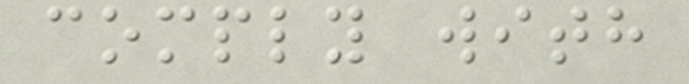comply with
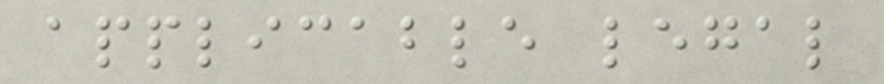applicable legal
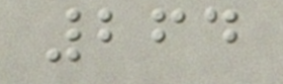264
